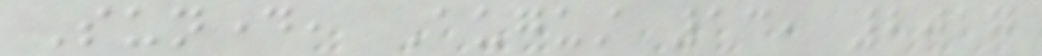Sunday, August 13, 2017
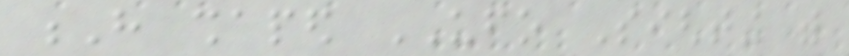H shaped UFO Sighting with
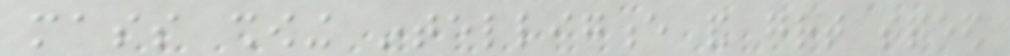mass showing intelligence and great speed
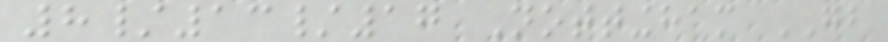8/13/17 Nottingham GB
